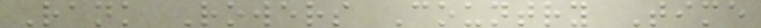Rank Rowers Country Time
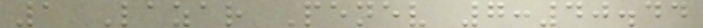1 Lazar Penev 7:40.44
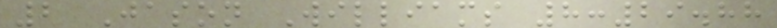2 Jason Williams 8:29.88
